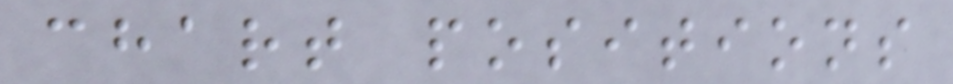chart positions
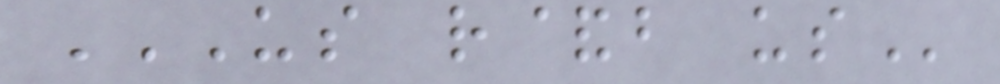US R&B US
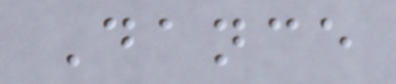Dance
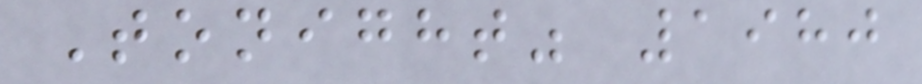Tonight" 1980
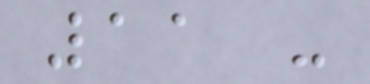11 -
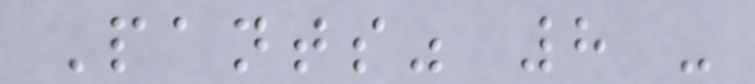Pants" 8 -
